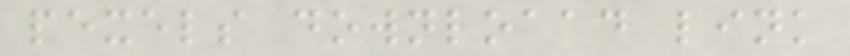pexels downloaad link
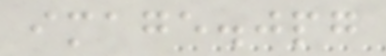image.jpg
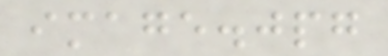image.jpg
